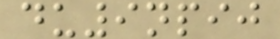du9npij
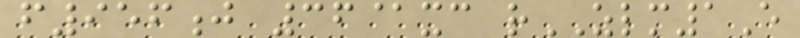f956j 36@xc rZLM1E
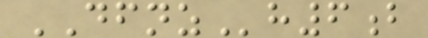DFNZh6b
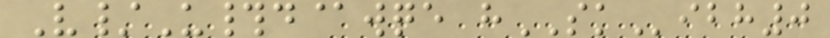V/U#d@wqe hSKibh0
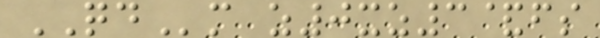QDm z0xz3&fs
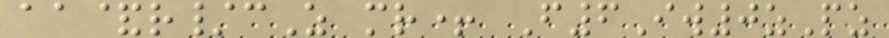aa&r/cZ mr+ F6Iw0zPz
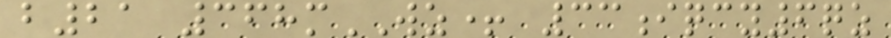b21 368mWZ+ 33iqcy6qz
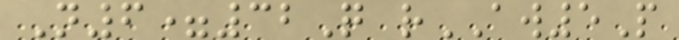N6=32Q rAW5P
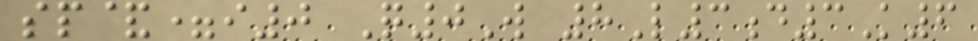sp&=i0 Q0W 8L3d3K6
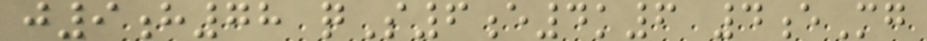j9h78 qS6e4k6 4eMg
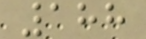188
